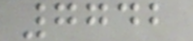7742
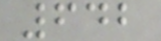642
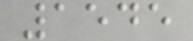1545
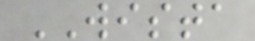WISTA
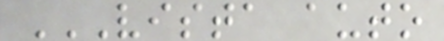VISTA AUTO
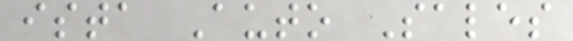ista Auto Sales
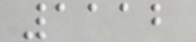1112
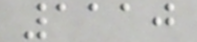1110
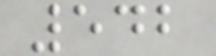542
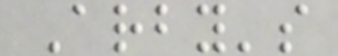Arby's
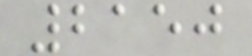2150
